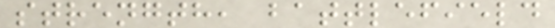strength, battlefield
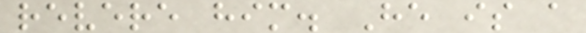revere him. He is a
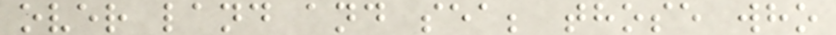over land and sea; those who
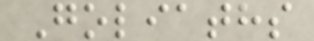Goliaths
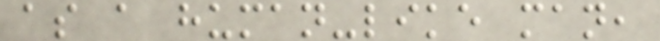as a human-like man,
